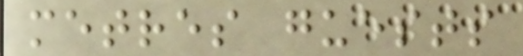metres guests
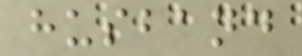husband
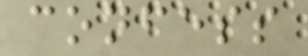confess
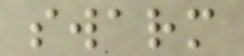swarm
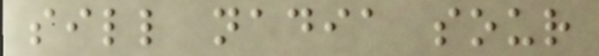sill nadia sour
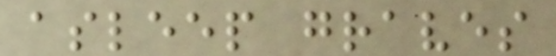asleep graves
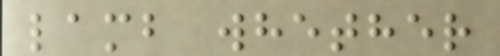lamb whether
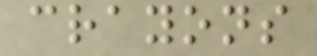crayons
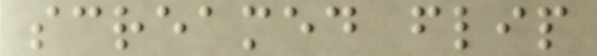screamed flip
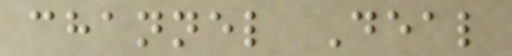channel Deal
